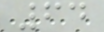64
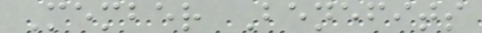Member Benefits
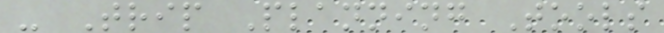- Trip Planning Tools
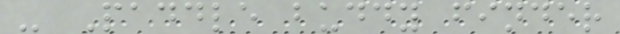- Paddle buddy finder
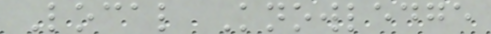Local Knowledge
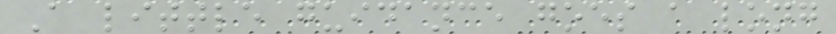A little guidance goes a long
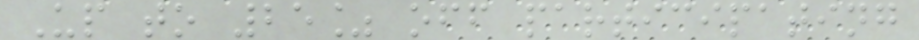Up to 25% off participating
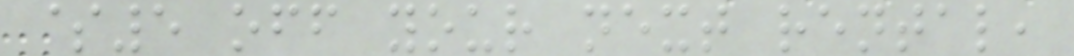$5 off your next rental,
